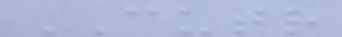CUTR
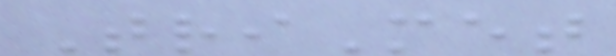TriMet
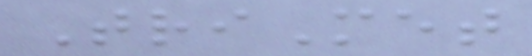TriMet
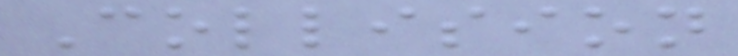Collision
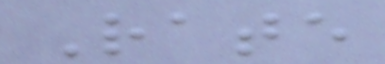Rate
